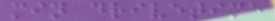min drivetime
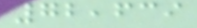72,639
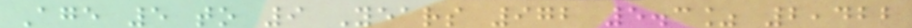Age 5 to 9 Years 972 5.3% 2,422
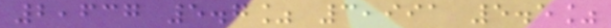2,637 5.7% 3,991 5.5%
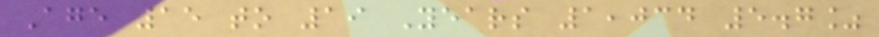Age 15 to 19 Years 1,034 5.7%
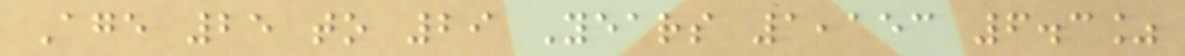Age 25 to 29 Years 1,153 6.3%
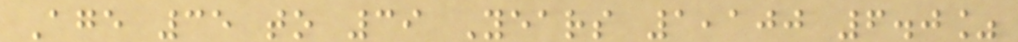Age 35 to 39 Years 1,100 6.0%
